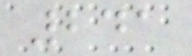241
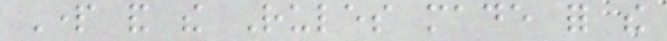Part and the Rules made for the
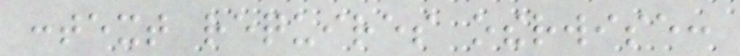context requires otherwise:
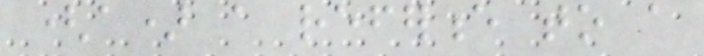(a) a reference to a
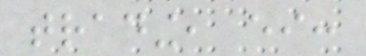trading, either:
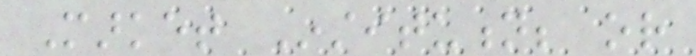Market Institution; or
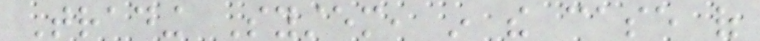Trading System, in the case of
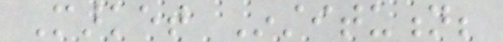Market Institution;
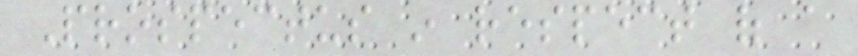Prospectus in respect of a
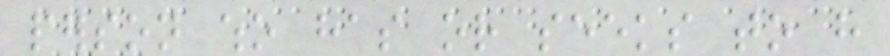person who has or seeks to have
